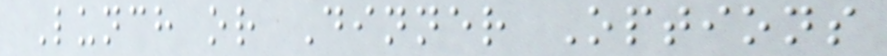Lunch or Dinner Options
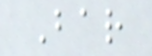Bar
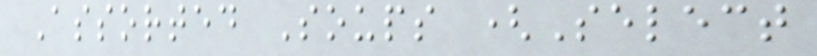Assorted Soups (Select
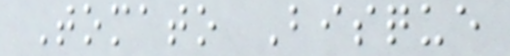Tomato Bisque
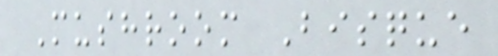Mushroom Bisque
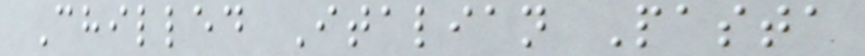Chilled Italian Pasta
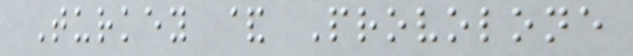Turkey & Provolone
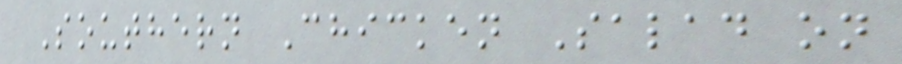Southern Chicken Salad on
